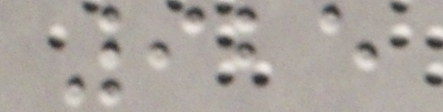925
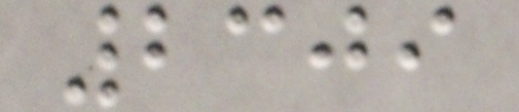2309
